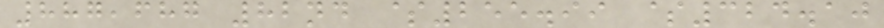887,687 82nd $255.99 $324.10
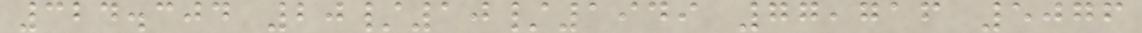324.304 20/10/1949 77,716 5076
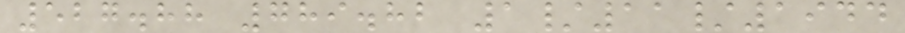527.88 789.82 1/11/1944
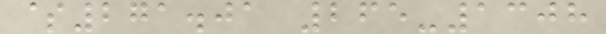$271.01 265-1308
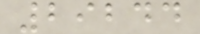29244
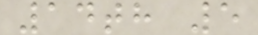14th 5
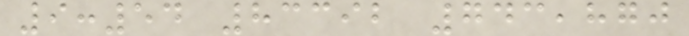9:54 83392 743,870
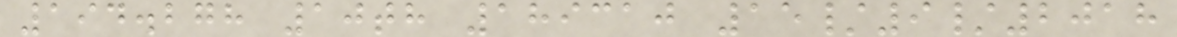194.278 10th 189310 15/9/2018
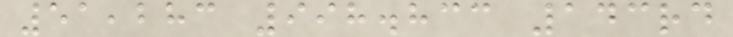51,283 998.833 143rd
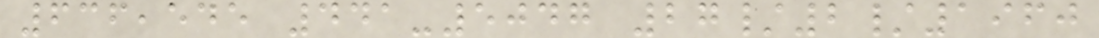636,545 441-5047 27/2/1960
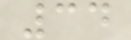34
